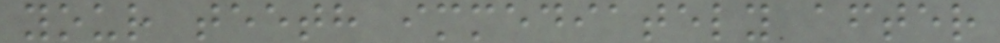your teeth immediately after
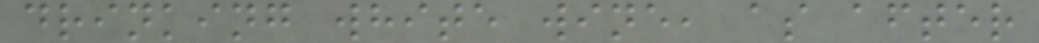drinking white wine, as after
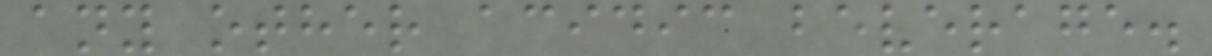any other acidic beverage.
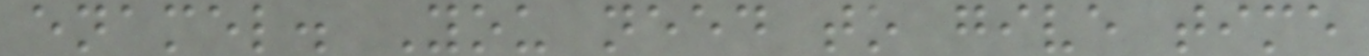enamel. You need to give time
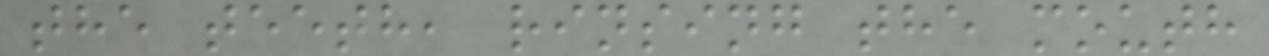the teeth, rinsing the mouth
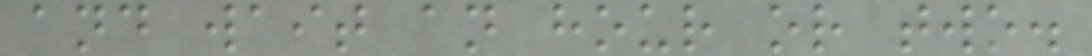and wait an hour or two.
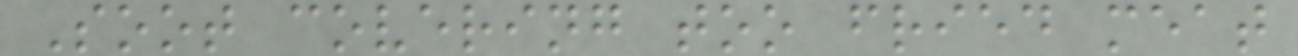Soot covering too fried meat
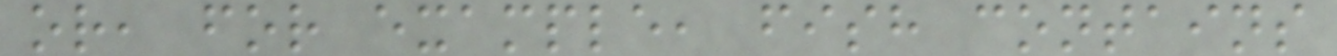or, for example, fish contains
